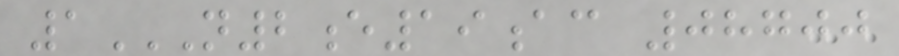1N2E19AC 08700
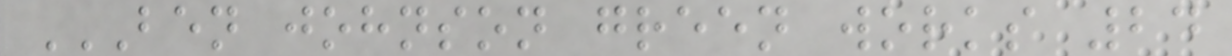BEN JOHNSON GREEN WORKS 24
